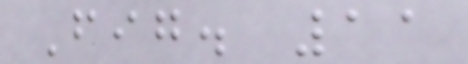Fig. 11
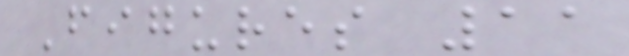Figures 11
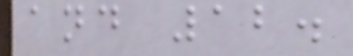and 12.
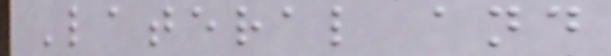Lateral and
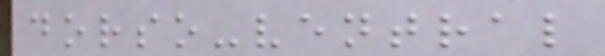dorso-ventral
